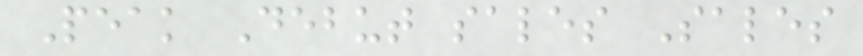Peak Debut sales Sales
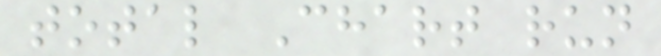total Chart run
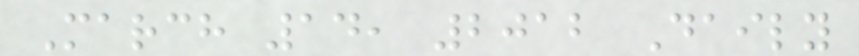March 14, 2012 Daily
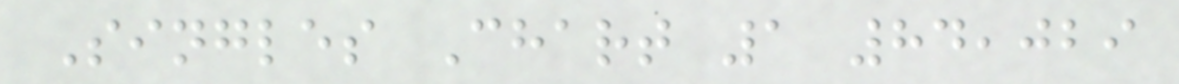Singles Chart 1 84,029
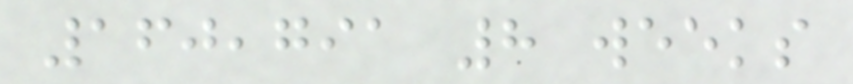160,791 8 weeks
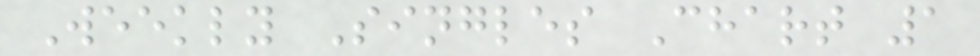Weekly Singles Chart 1
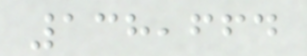138,664
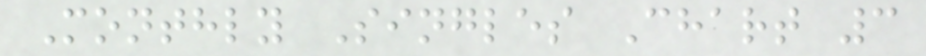Monthly Singles Chart 3
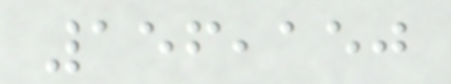156,150
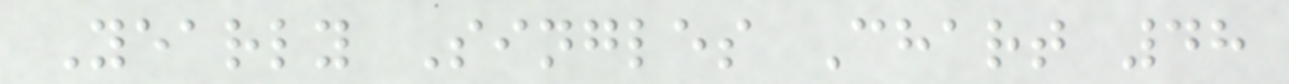Yearly Singles Chart 48
